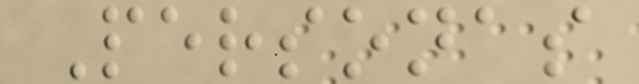Personas
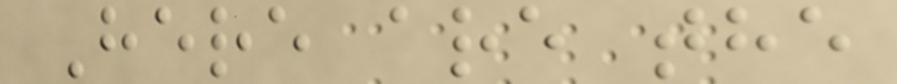Here are the
